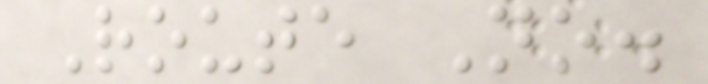Route No.
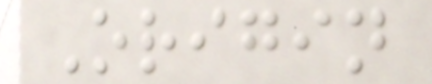Origin
